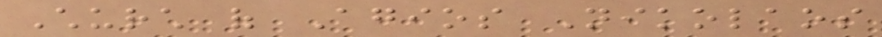Church of Agios Nikolaos
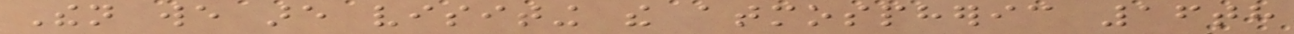Then we are visiting the atmospheric 16th
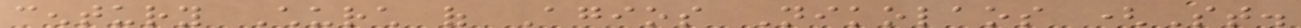century Church of Agios Nikolaos (St.
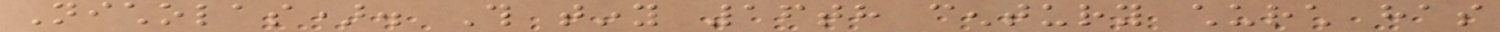Nicholas). This tiny 16th century church has
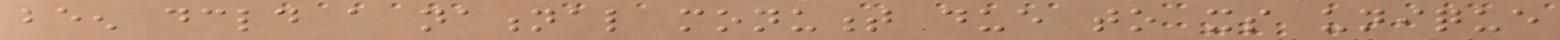been declared a national monument due to its unique
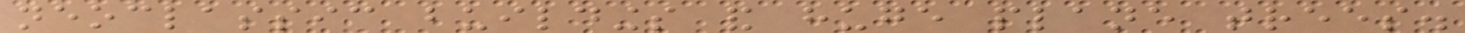neoclassic buildings and huge plane trees.
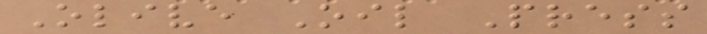Olive Oil Press
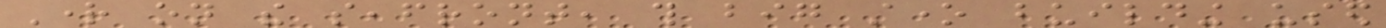Right on the seafront, this big stone building used
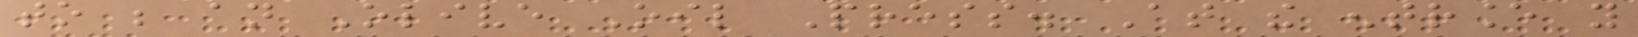to be an Olive Oil Press. At the entrance you
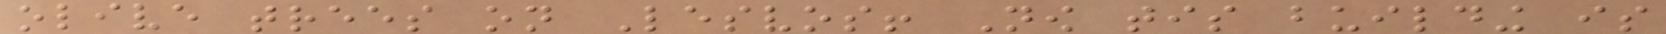olive trees on Lesvos! Now tis building is
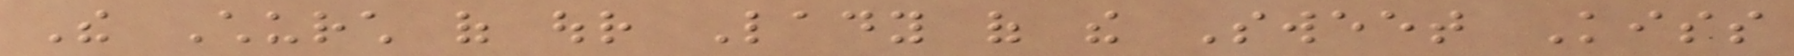The Church of our Lady of the Sweet Kiss
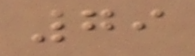79
